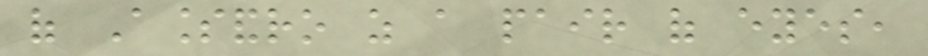of Alessandro as a pair of eyes,
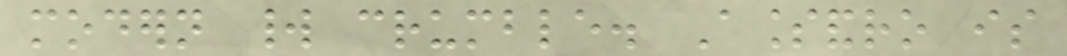modern world crumble. Alessandro is
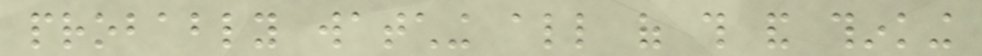probably watching all of this and thinking
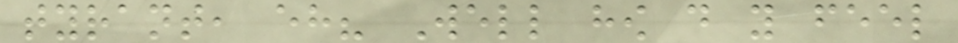tyrant, eh? Well how do you feel
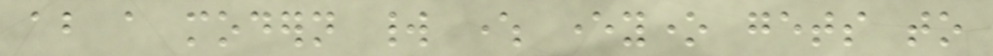about a modern world where everyone gets to
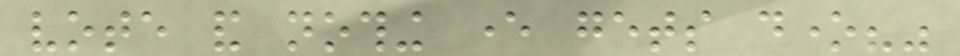vote and nothing ever gets done?"
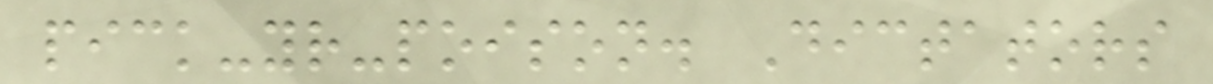pick-your-poison. Dictators
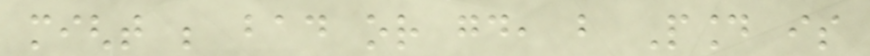might be bad or good, but Pound is
